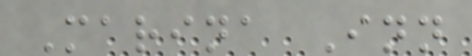Marina Inn
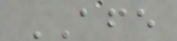AFE
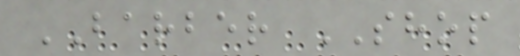BARBER SHOP
